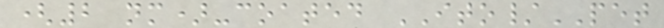(2 nm)-coated ITO/PET
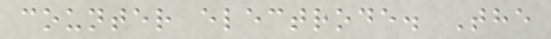counter electrode. The
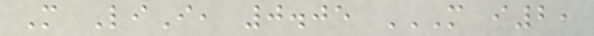M LiI, 0.05 M I2,
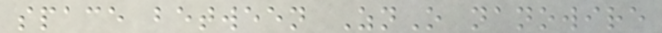space between ZnO nanowire
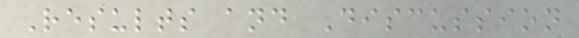Results and Discussion
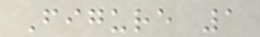Figure 1
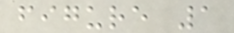figure 1
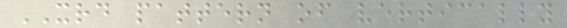XRD pattern of vertically
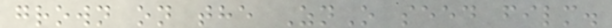grown on the ZnO seed film.
